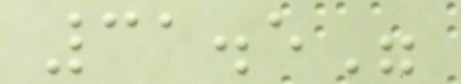31.5"
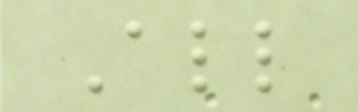All
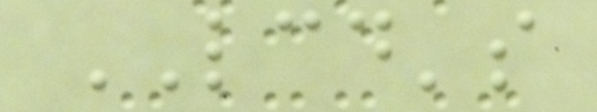LCD's
